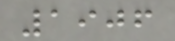1906
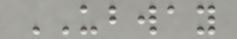UBWAY
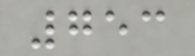753
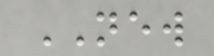NEW
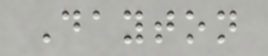Dayton
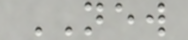NEW
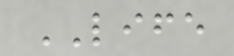LIFE
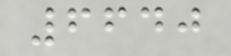6640
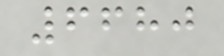6680
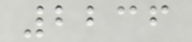2236
